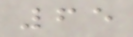65
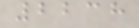2238
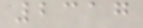2317
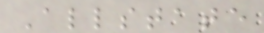Allstate
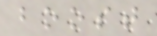boost
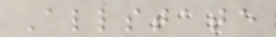Allstate
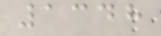1348
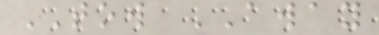TOW AWAY
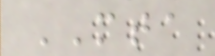MTA
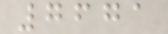7671
